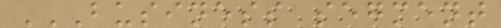BUSINESS SEGMENT
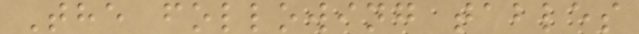The following tables
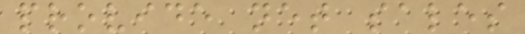provide net sales
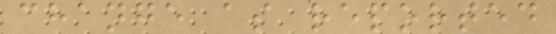change as reported
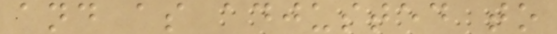and as adjusted to
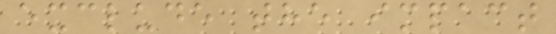exclude the impact
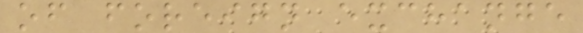of foreign exchange
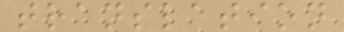translation
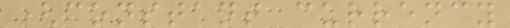(constant currency
